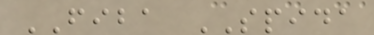FIBA SPIDA
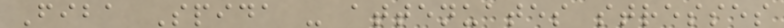Fiba Spida - attenuates stresses
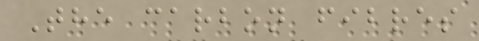The carbon fibres
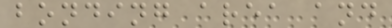bonding area and
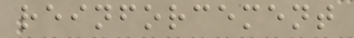reinforcement
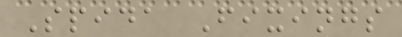Spida Fixings
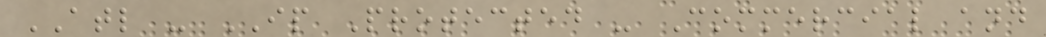ATL - IP Protected - Commercial and
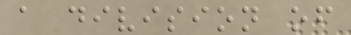a division of
